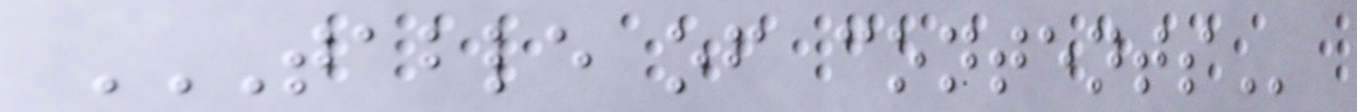TABLE OF CONTENTS
